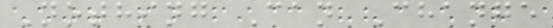Nothing Can Change
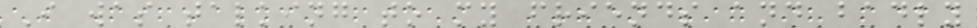I was talking to my friends and badly
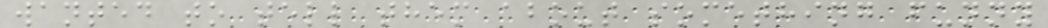wanted to tell them about something funny
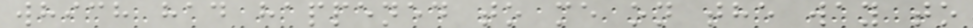which had happened to me on the way to
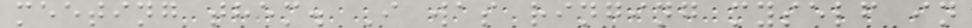meeting them. I was ringing myself in
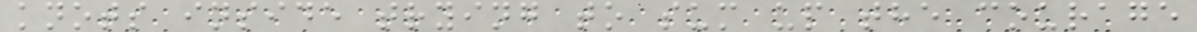knots inside trying to sum up the courage
